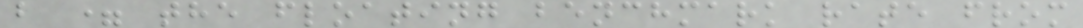b = the floating benchmark rate from
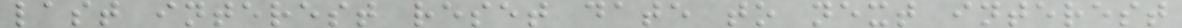last interest reset date to next interest
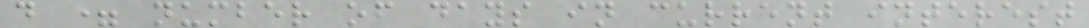d = number of days in current interest
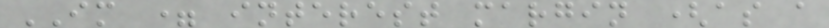IM = interest margin (as a
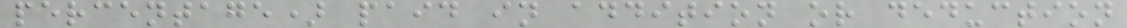percentage) paid in addition or deduction
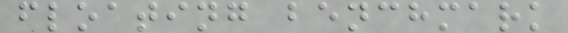floating benchmark
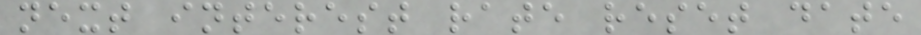next interest rate reset date
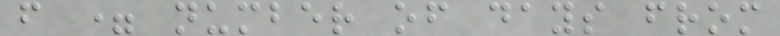f = number of days from
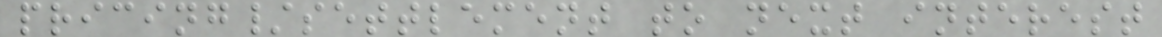pricing/settlement to next interest
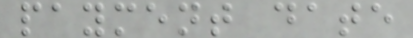payment date
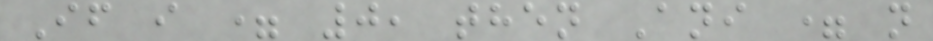If i = 0, then Ani = n
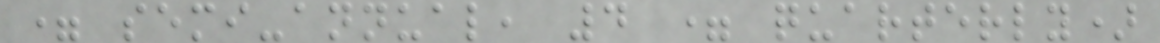= semi-annual, 4 = quarterly)
